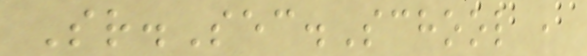Sr.Sec.School ,
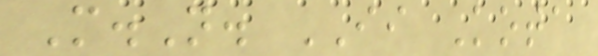M.N. II Kota
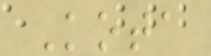Kota
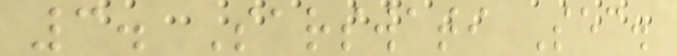3. Sarswati Sec.
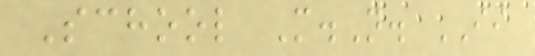School M.N. II
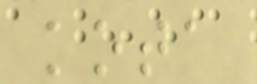kota
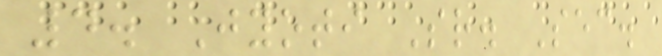4. Jyoti Sr. Sec.
